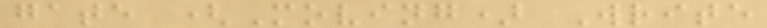gate (Moving) Write
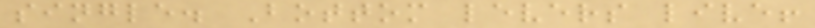single. Bottom levers live!
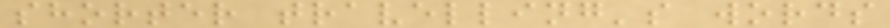shorter travelling's words
